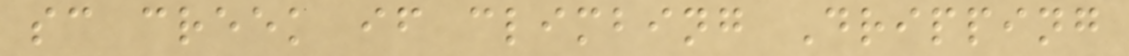sc creek if climbing Dripping
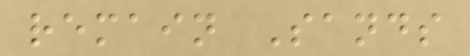remain Sands
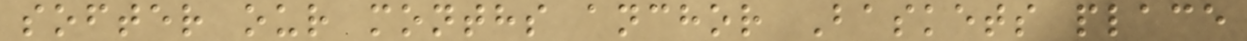softer our months anchor Baskets place
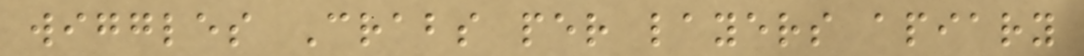wiggles Crabs per layers apiary
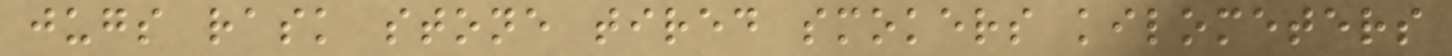jugs rask stone tired smokers kilometers
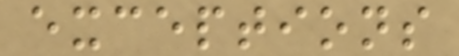exceptions
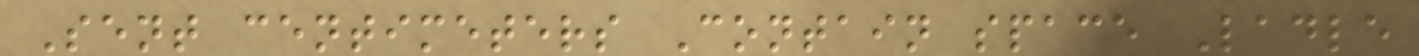Sent centimeters Contain space Ladle
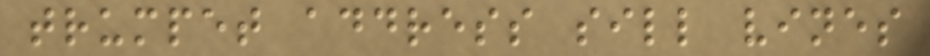trumpet address sill vines
